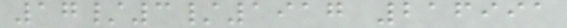17/3/1917 216991
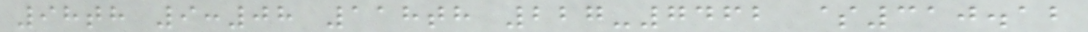98th 9:08 118th 227-7462 $310.12
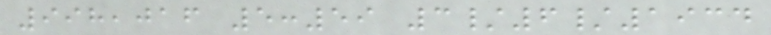998,016 5:59 3/6/1934
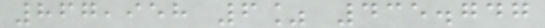867,958 6% 435.747
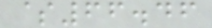$66.46
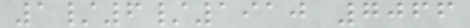1/6/1910 7066
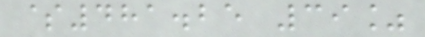$481.25 39%
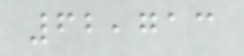62,713
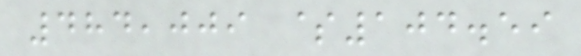484,009 $104.59
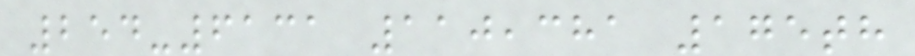254-6131 110,381 175th
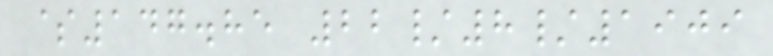$147.85 22/8/1909
